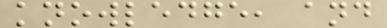knowledge, and
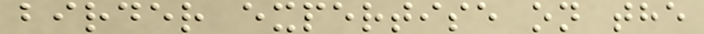birder expertise on the
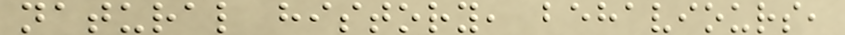natural history, behaviours,
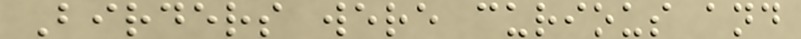Birders were curious and
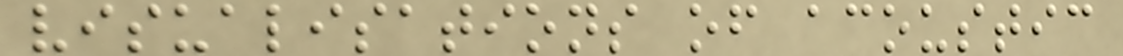visualisations of acoustic
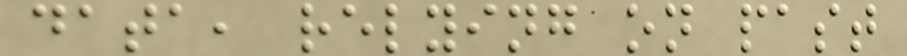data, relying on past
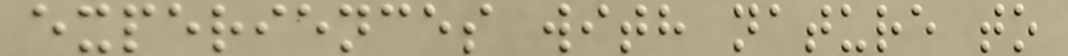experiences with nature to
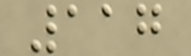117
